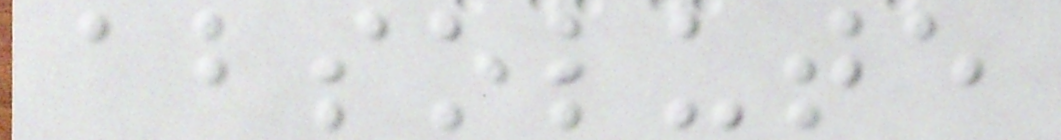absolute
